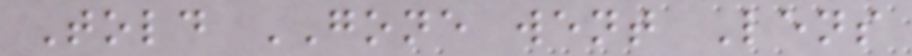Told GONE went Lens
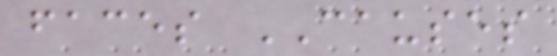faces CAUSES
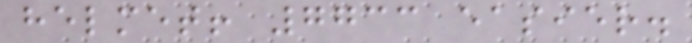helmet! 7733 easier.
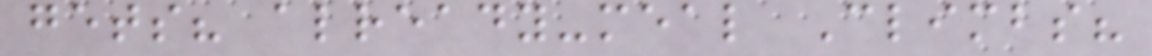gets? already-meal Climbs?
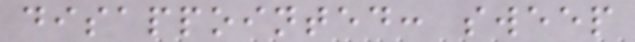disappointed: sweep
